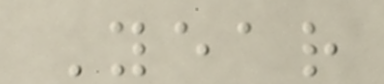Year
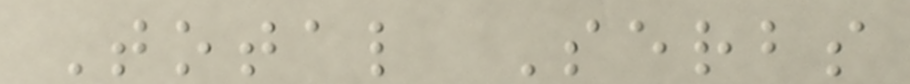Total Serbs
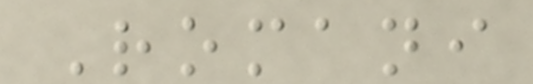Romani
